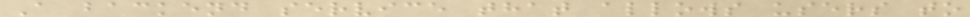A backend service that allows users to
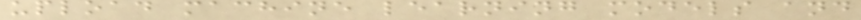upload machine learning models and
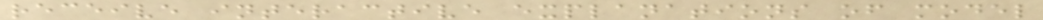receive interactive explanations of model
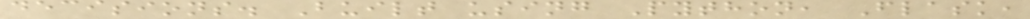decisions. Built using Python, Flask,
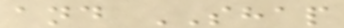and SHAP
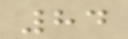84
